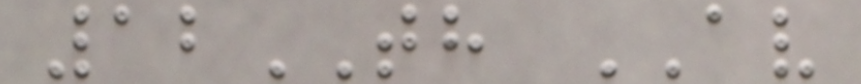12TH AV
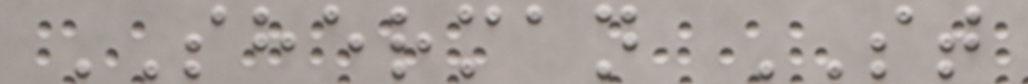SHERMAN ST
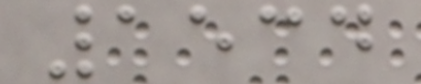1534
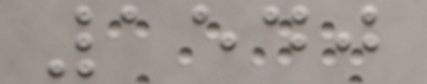1540
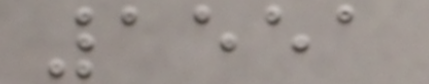1551
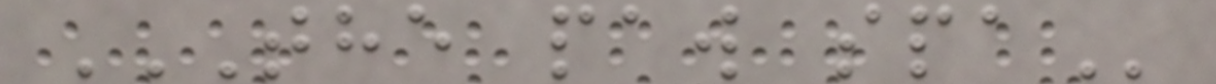THE PAW SPA
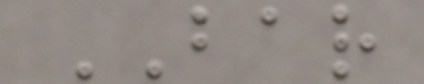BAR
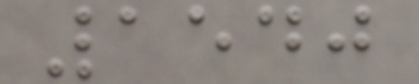1540
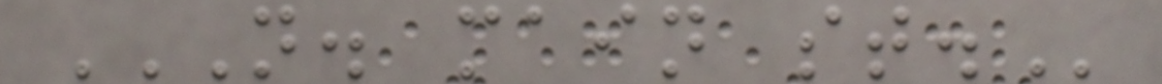N. MAIN ST.
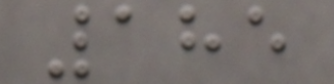185
